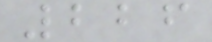226
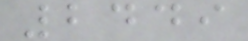2449
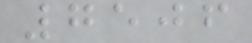7506
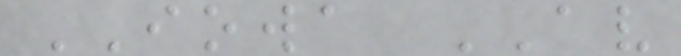IOWA AV
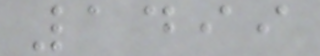1499
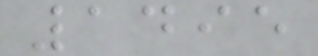1495
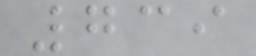739
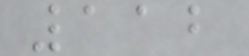112
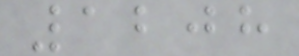1208
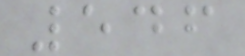546
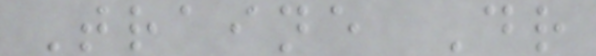Traine Dr
